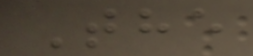The
